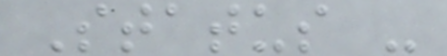Status -
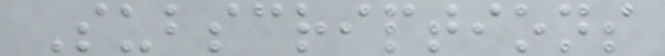Subscriptions
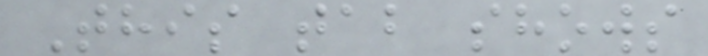This tab shows
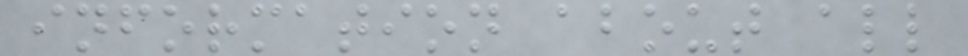information about all
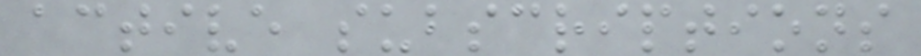active subscriptions
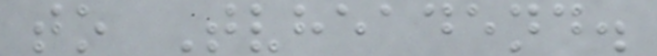to Tvheadend.
